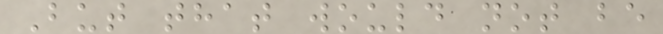But that would not be
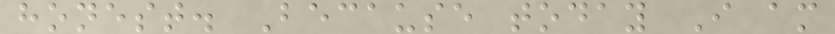honest. Because today I am
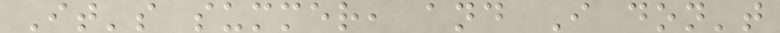It's summer, and I don't
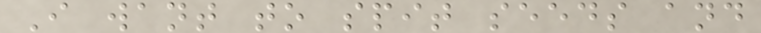I want to spit seeds and
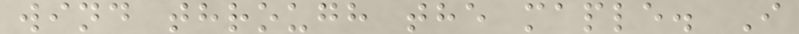wind through the maple. I
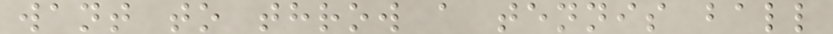want to throw a tennis ball
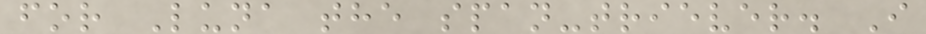for Luna the span-triever. I
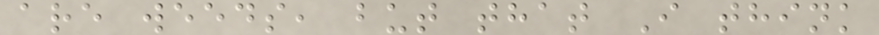are weeds, but that I think
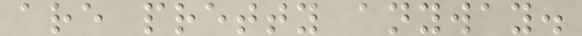are pretty anyway.
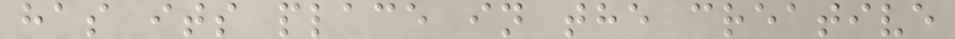has its place in the creative
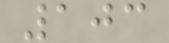103
